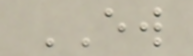EW
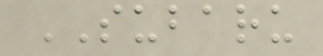SUBARU
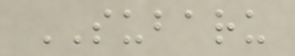SUBARU
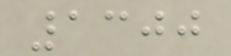1300
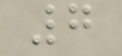7
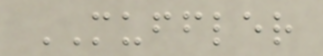MUFFLER
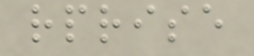rprise
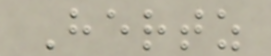Hertz
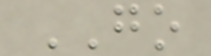GO
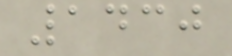1430
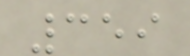359
